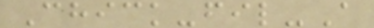Chick-fil-A
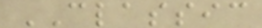CLASSIC
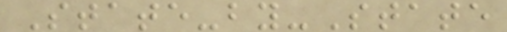State-by-State
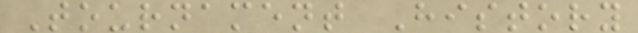Tournament History
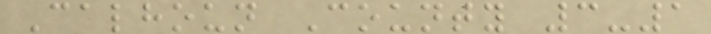Calhoun County 3-1
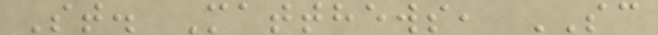St. Matthews, SC
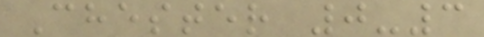Chester 0-3
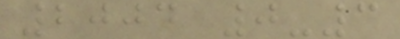2004 0-3
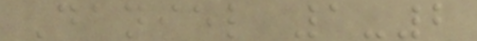Daniel 1-2
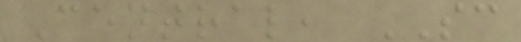Central, SC
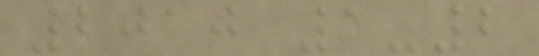2010 1-2
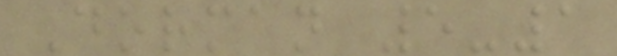Dorman 5-1
